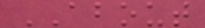ABOUT
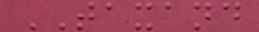TAXAND
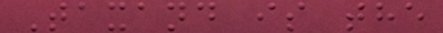Taxand is the
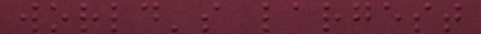world's largest
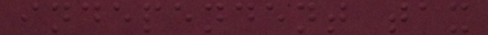independent tax
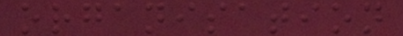organisation
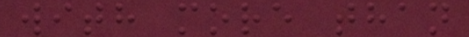with more than
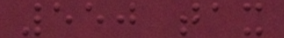550 tax
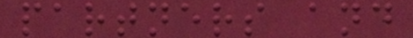partners and
